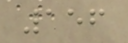156
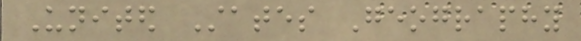United States Geography
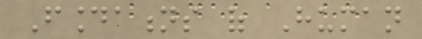Foundations of Human
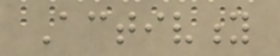Activity
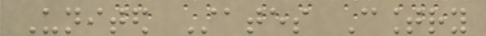United States Country
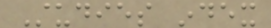Studies index
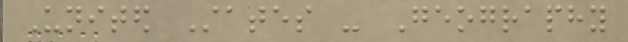United States - Geography
